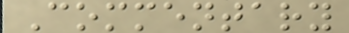Commentary
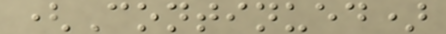(Continued)
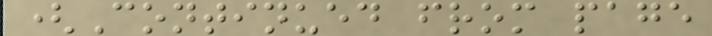(Continued from page
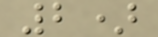2)
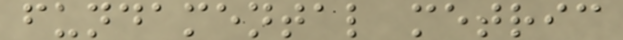fundamental metric
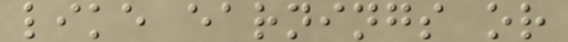like earnings or
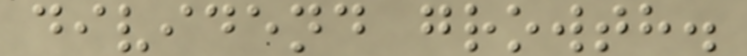dividend growth.
